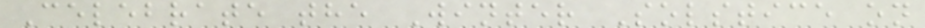Celebrate the Winter Solstice on
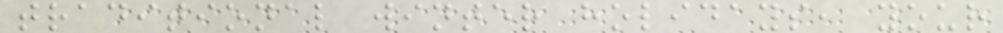traditional winter holidays, your
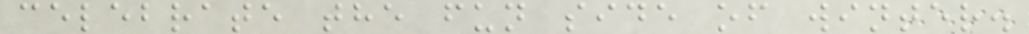celebrate the fun side of winter.
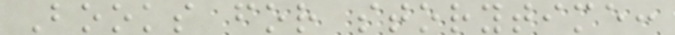Books for storytime:
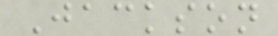Jackson
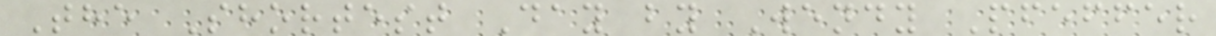The Shortest Day by Wendy Pfeffer
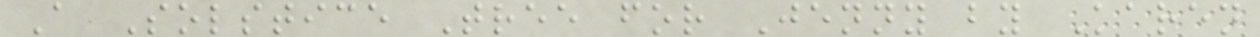A Solstice Tree for Jenny by Karen
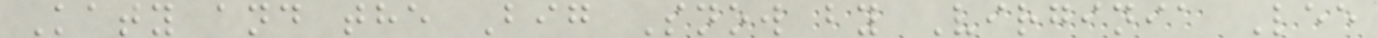Katy and the Big Snow by Virginia Lee
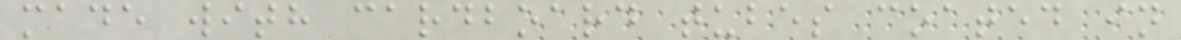made with cardboard tubes coated in
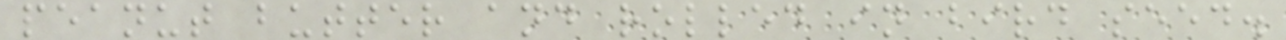peanut butter and rolled in bird seed.
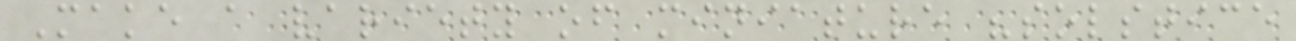Make a variety of miniature "solstice
